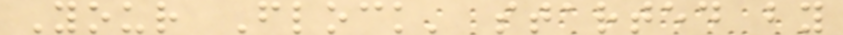Your Flock' started by
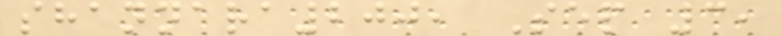shannara200, Sep 3,
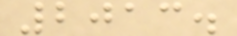2013.
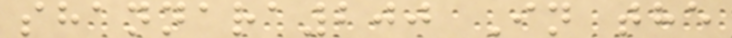shannara200 In the
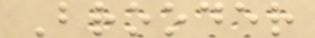Brooder
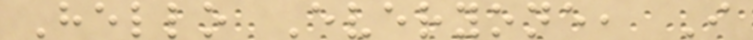Hello Everyone, I
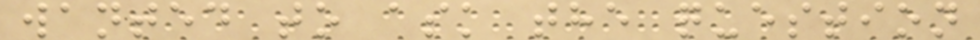wanted to ask the question
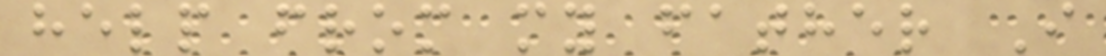help from my father I
